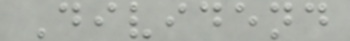Dividend
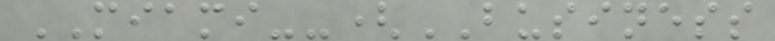MIAMI--(BUSINESS
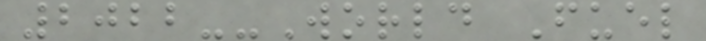2022--World Fuel
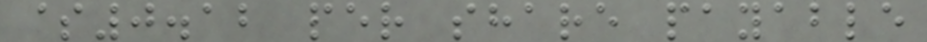$0.12 per share payable
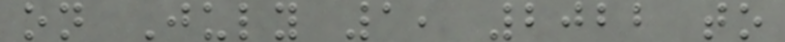on July 1, 2022 to
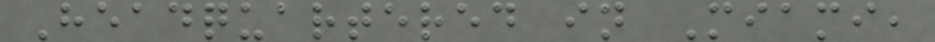Headquartered in Miami,
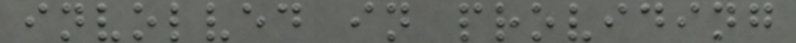involved in providing
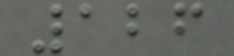126
